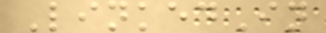LinkedIn
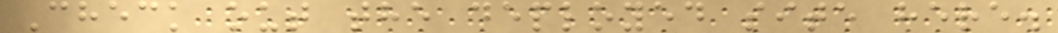Check out the deployed site here.
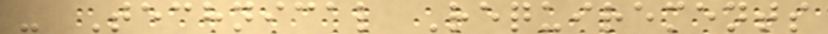- Technical Requirements
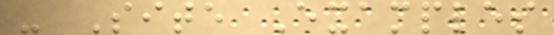- Site Examples
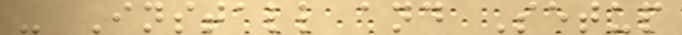- Install and Setup
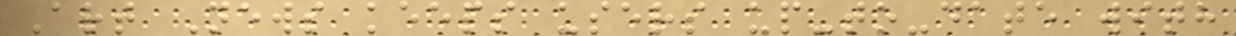Art News keeps users up-to-date with
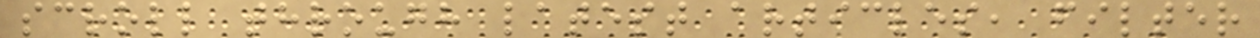scroll through latest articles, filter
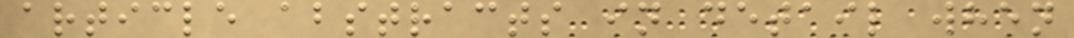article abstracts in detail when
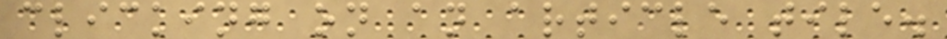clicking on an article tile.
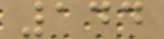144
